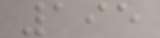195
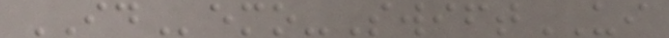IDemo-SwiftUI
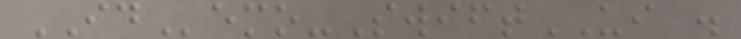IDemo-SwiftUI .
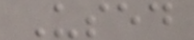Used
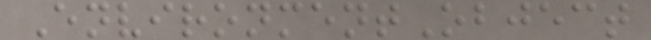EnvironmentObject
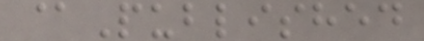@Published
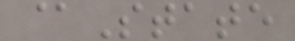@State
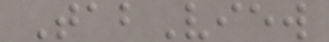TabView
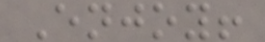Enjoy!
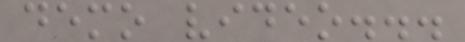demo video...
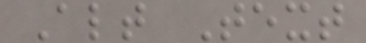Alt Text
